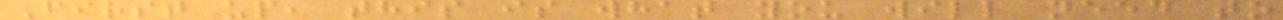First up, this is what you will need to
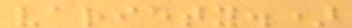variety.)
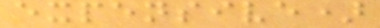expensive)
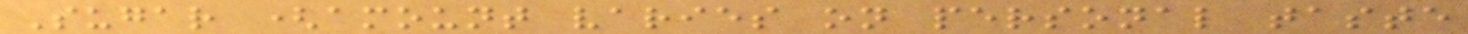Sugar (amount varies on personal taste
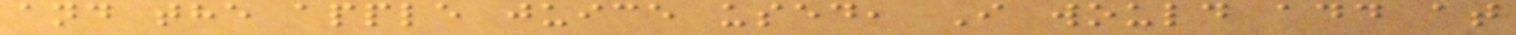and the apple juice used, I would add at
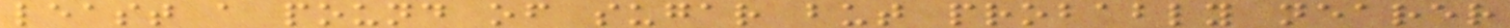least a pound of sugar but probably nearer
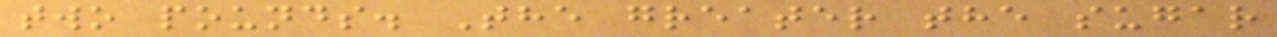two pounds. The greater the sugar
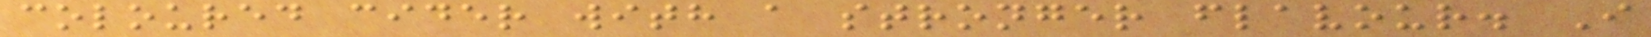coloured cider with a stronger flavour. I
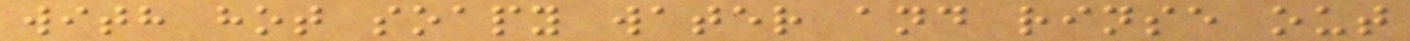with hot soapy water and rinse out
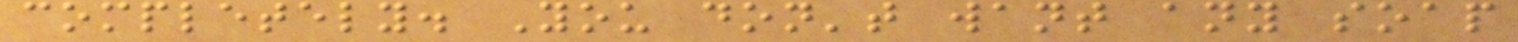completely. You don't want any soap
